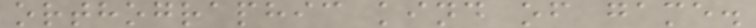orthographic kind of game.
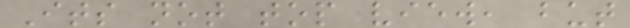Its not top view, but
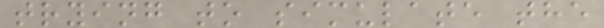trying to simulate the
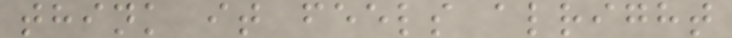think it feels alright
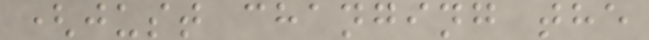(just changing the
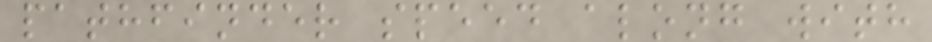pathfinder speed along with
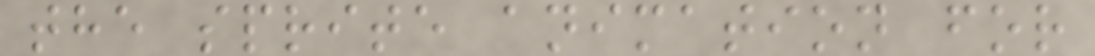the sprite animation for
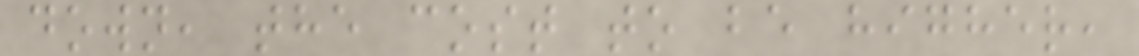down, the cost to be higher,
